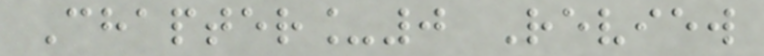Chapter_0 Review
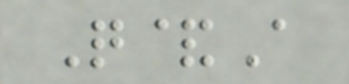Q&A
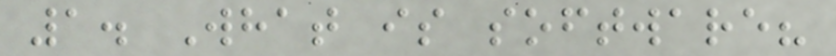1. What is software?
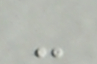-
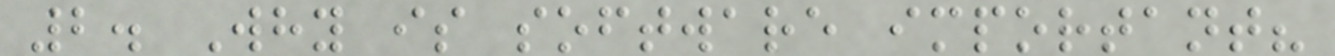2. Why is software important?
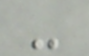-
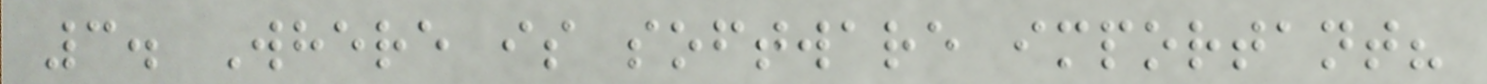3. Where is software important?
